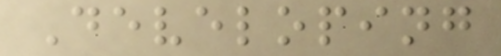Developing
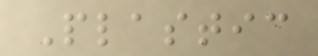Plastic
